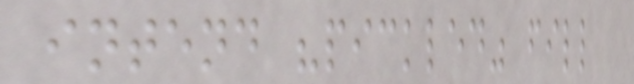intend "pickled" fill
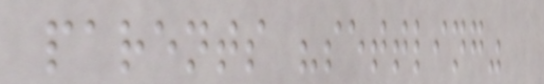parents "settling"
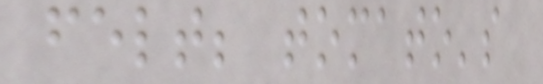felt; tomato's
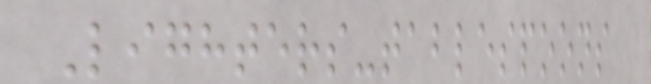Lighters-tablespoons
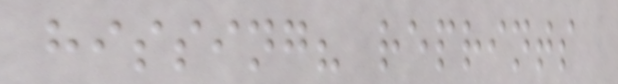hissing? reprints
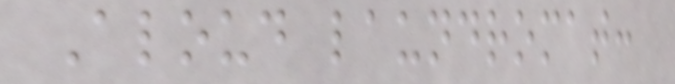Aloud laundromat:
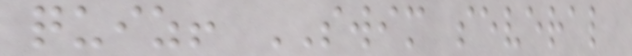quiz! SWIM several
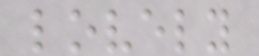lovely
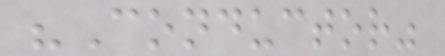"Conductor"
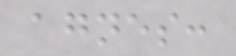agnes:
